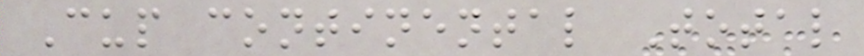Cup continental Total
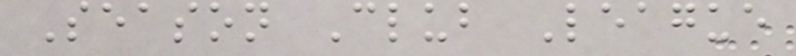Season Club League
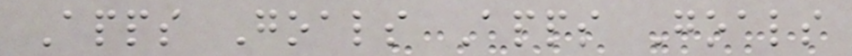Apps Goals Apps Goals
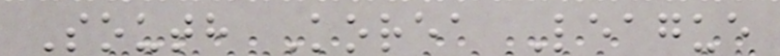South Korea League
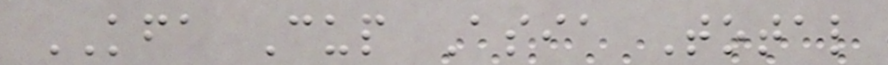KFA Cup Asia Total
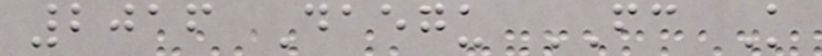2016 Daegu FC K
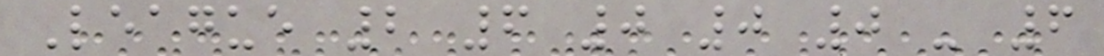League 2 6 0 0 0 - 6
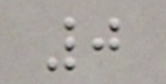0
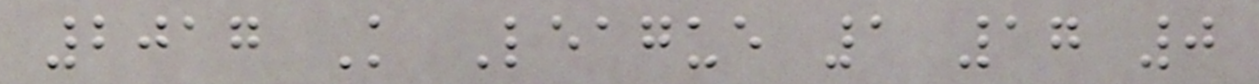2017 K League 1 17 0
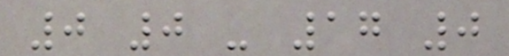0 0 - 17 0
